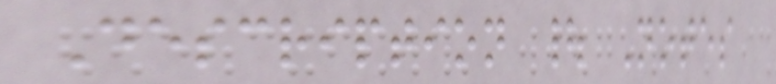Description | Notes
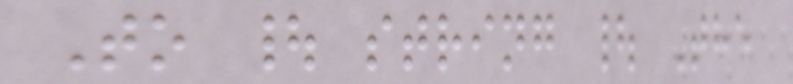To | string | The
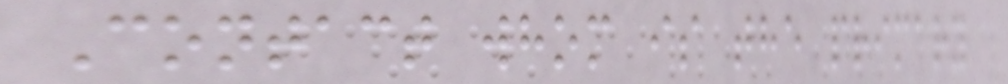Contact whom is the primary
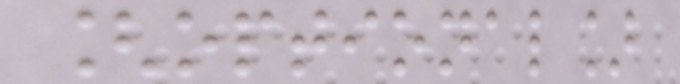[optional]
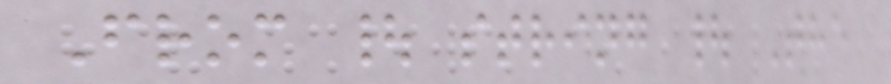From | string | The
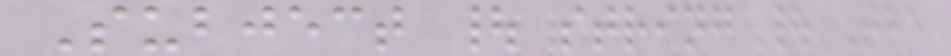Subject | string | The
